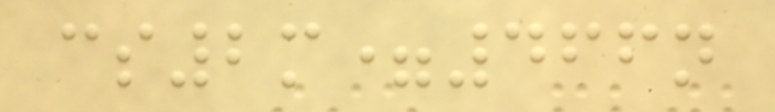cs2m=466n
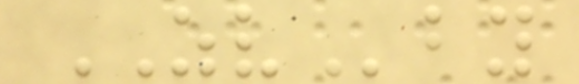ZVby
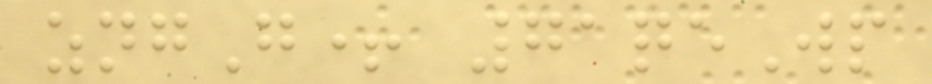zngG+ 71qeWp
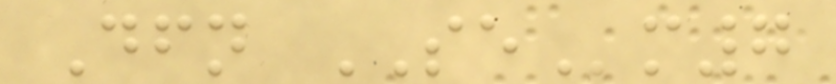Dfn SEm7
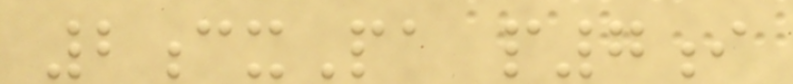2cxPa p7i
